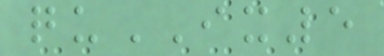quIX5
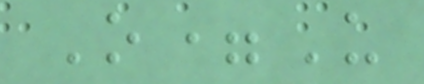O=U
